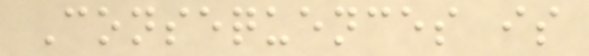Consequences is
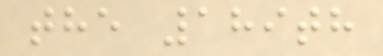the 189th
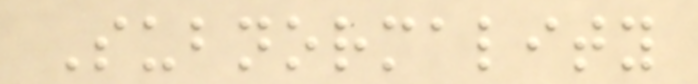Subnormality
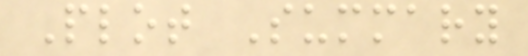Plot Summary
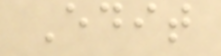Edit
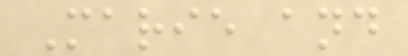Marie and
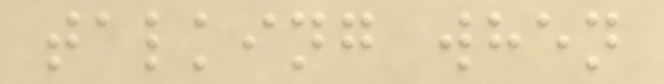talking when
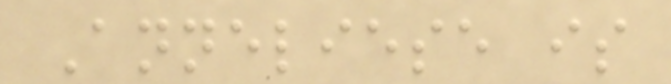Anneliese is
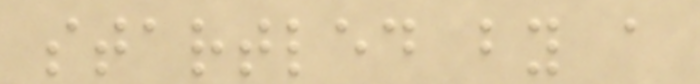startled by a
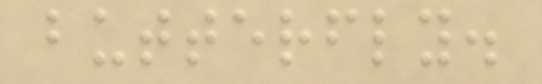butterfly.
